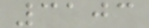3103
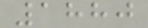1880
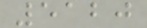5120
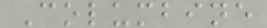Columbine
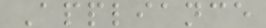Appliance
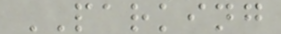PARKING
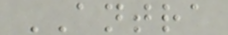ANTRA
